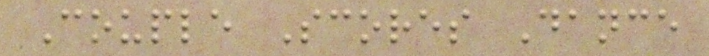Couple Scores Dance
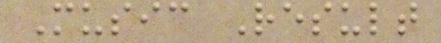Music Result
